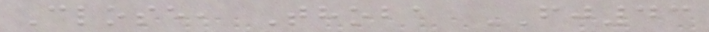Close, Thoba FJ43
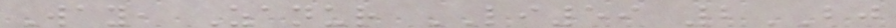Way, Zanur LI59 2BJ
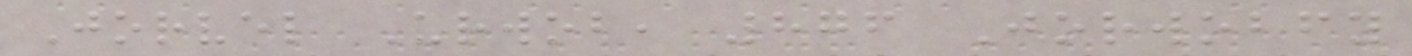Jorvel Urwob, 876 Jorwobfy
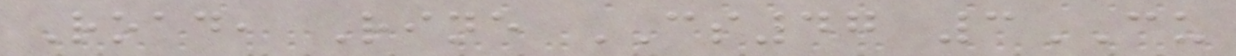Road, Rine CS47 3CU
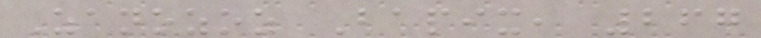Zanozoz Bapix, 267
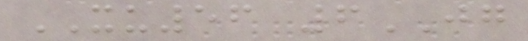XU56 6JG
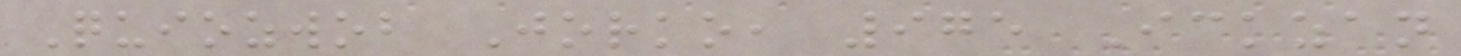Quiozwob Jorko, 975 Ickzan
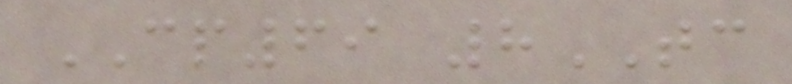CP69 8TC
